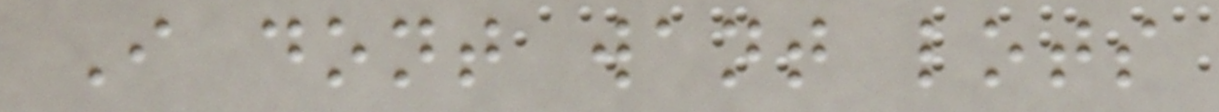I dont want lots
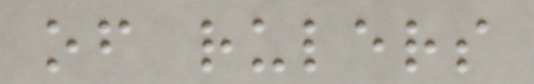of rulers
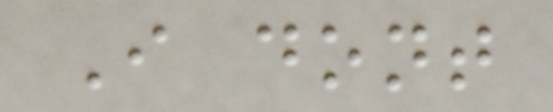I dont
